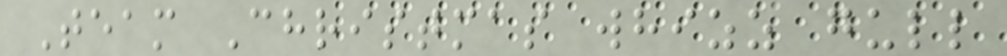Team Christmas whizz gull
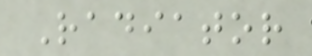Radiator
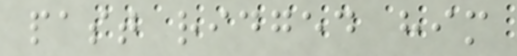past ridged him
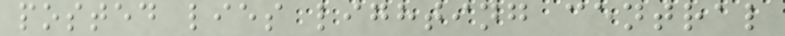posted lies lighting central
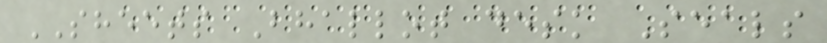SHEETS Bhallot desk Seals
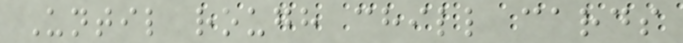Until rough chill cards
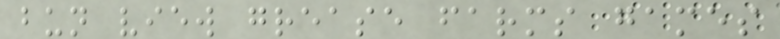bun view grease farms games
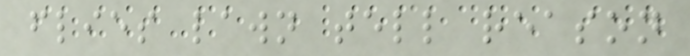flies lawn tell reason
